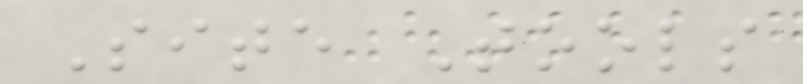Site Tools
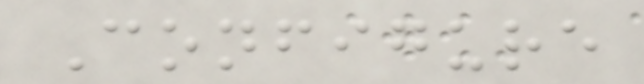Configure
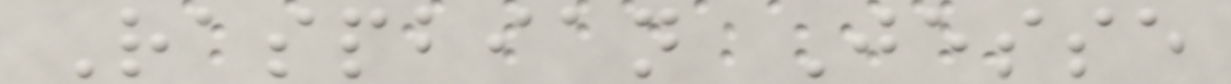Raspbian Jesse
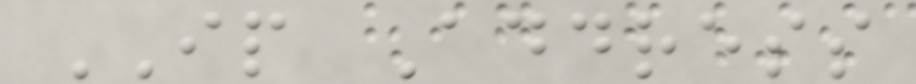IP Address
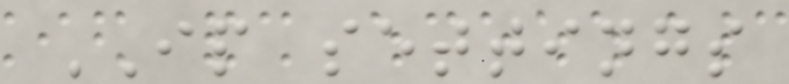IP settings
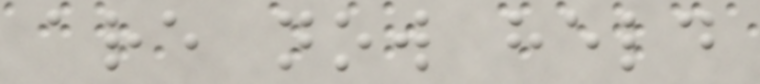are now held
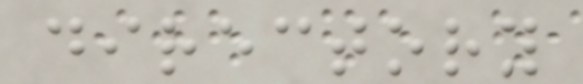directory
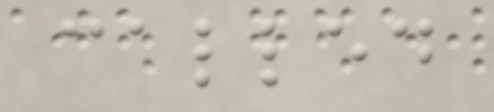called
